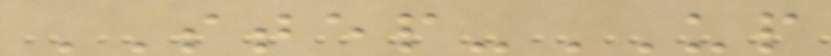STEP-UP
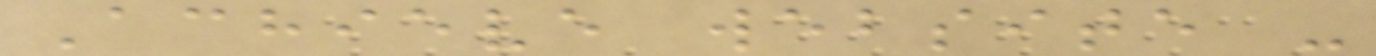Achieve website -
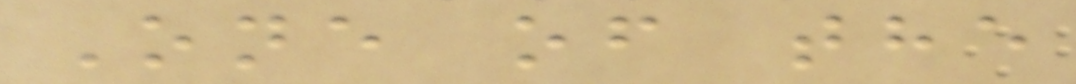One of the
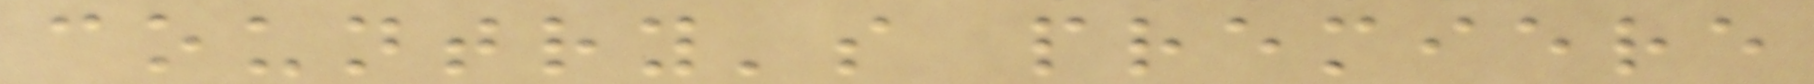country's premiere
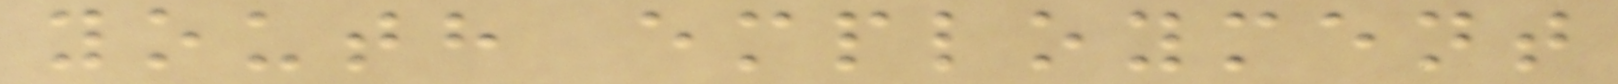youth employment
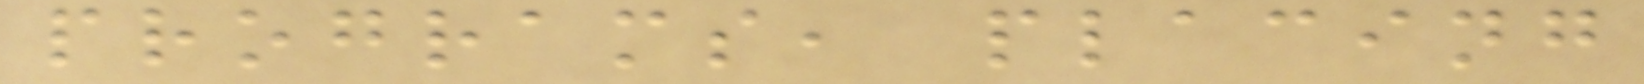programs, placing
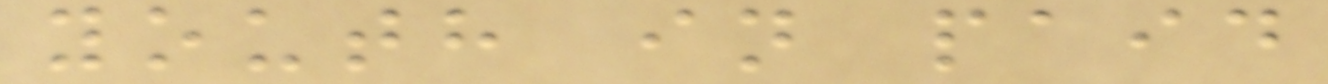youth in paid
